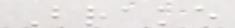Brake
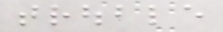trouble
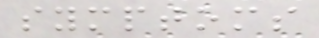symptoms
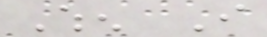When I
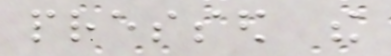pressed the
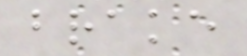brake
